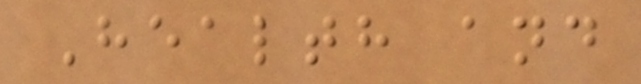Health and
